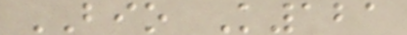BIO K121
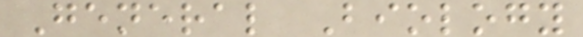General Biology
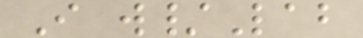I w/Lab
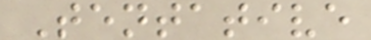Tentative
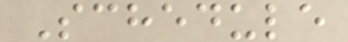Schedule
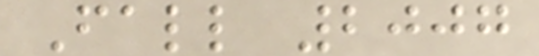Fall 2007
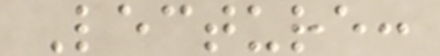Lecture:
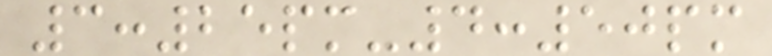3:25pm-4:50pm
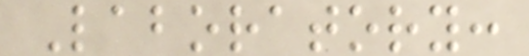Laboratory:
